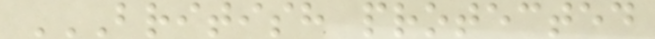BRITISH PROTECTED
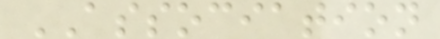ASSOCIATION
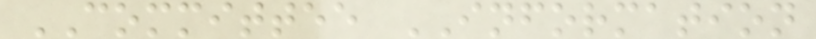COMMITTEE INFORMATION
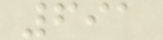691
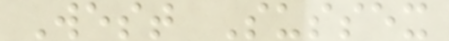West Sussex
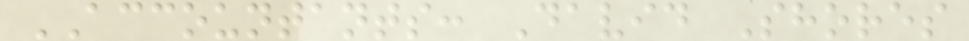ACCOUNTANTS: David Shores
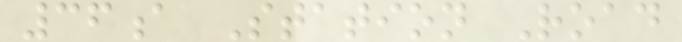36a Station Road
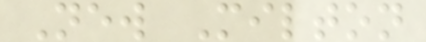New Milton
